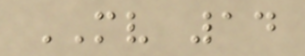MV 14
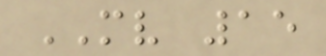MV 15
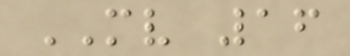MV 16
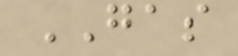GAS
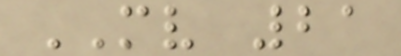MV 21
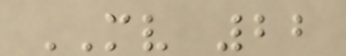MV 22
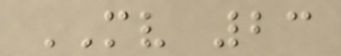MV 23
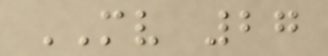MV 27
